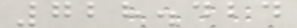728.424
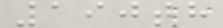190th
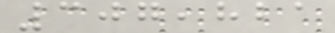307,821
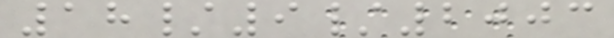18/9/2003
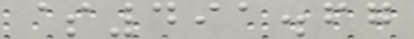$491.67
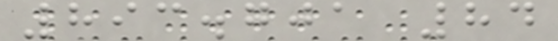893.701 84
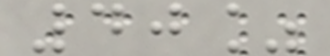40%
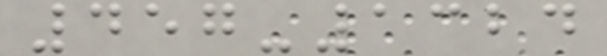457-1324
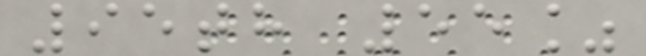95th 55%
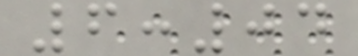6:04
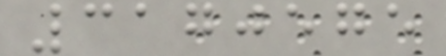3170575
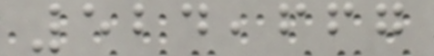524,667
